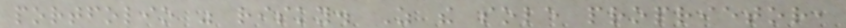portfolio was risky. As the sole proprietor,
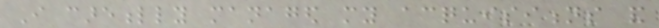I carefully managed my acquisitions and
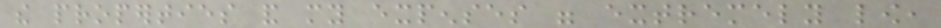the properties and my expenses were extremely low,
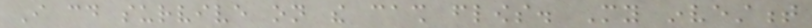I could survive on the cash flows. My investment
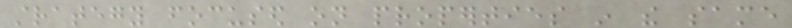strategy focused on properties in the same
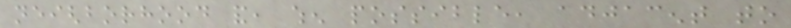neighborhood and, when possible, adjacent to
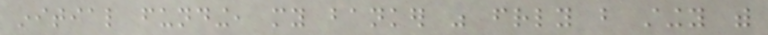initial funding, my banker was friendly but stingy with
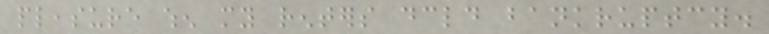pleasure when my renters declared bankruptcy.
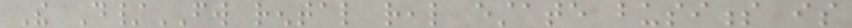The D/FW rental real estate business is
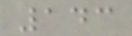143
